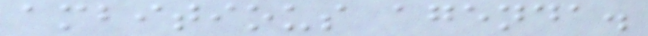ambitious agenda.
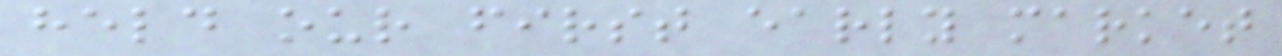held our first early market
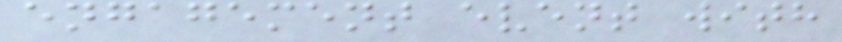engagement event with
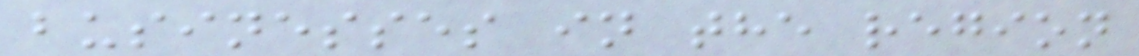businesses in the region
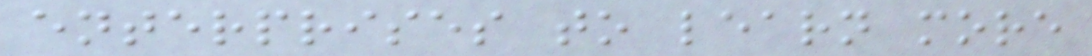enterprises to learn more
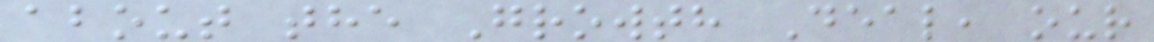about the Growth Deal, our
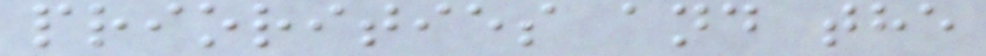priorities and the
